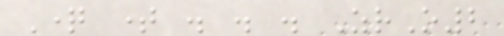Question time . . . ZrO2
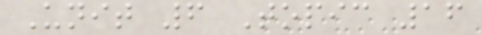Unit 6 Topic 16
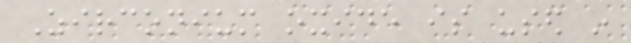Zirconium oxide is used in
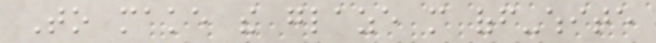To make the glaze more off-white
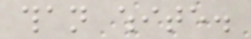than white.
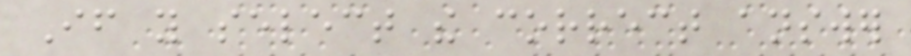If you select the correct answer
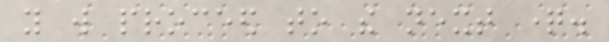you will proceed to the next question.
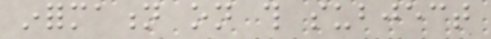information on this subject
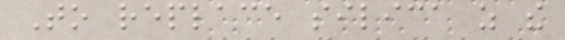To replace silica as the
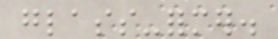glass-former.
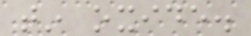tin oxide.
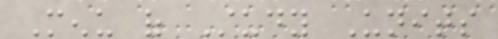Menu of Study Units
